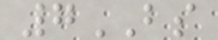7BS
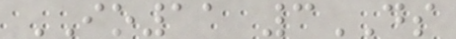IO11 3DS
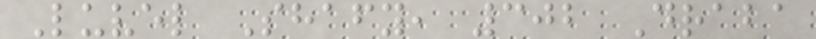Luvel Shafy, 302 Draba
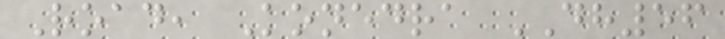Road, Konedra DH56
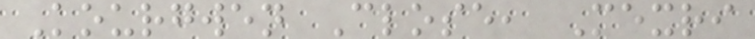Kourgwen Close, Mexri
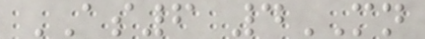AS6 4MN
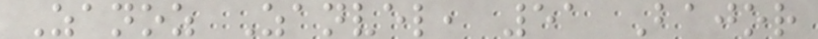Zanoz Zanvel, 51 Bajor
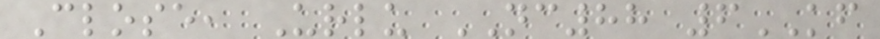Close, Urlu NC88 6KF
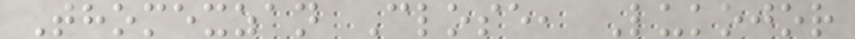Thomexzan Close, Lukojor
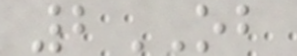2OB
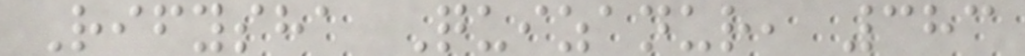Rifysha Quizanur, 383
